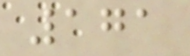171
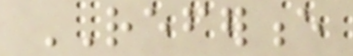REFERENCE
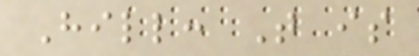Hill: That is
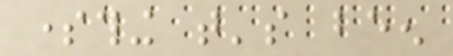something that's been
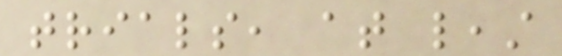trials, at least
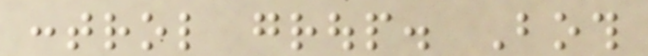control group. Both
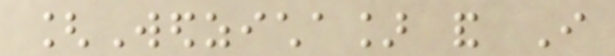[Wedzicha] and I
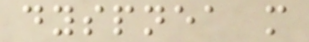dyspnea more
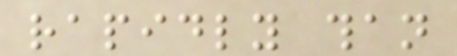rapidly than
